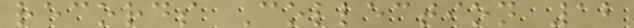records Collection 12
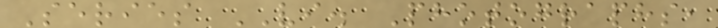Series VI. Photographs,
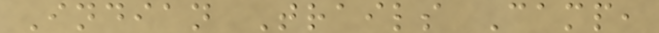Indian Trails Camp,
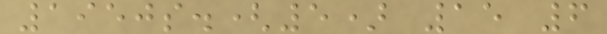1950s.(5) 15 6
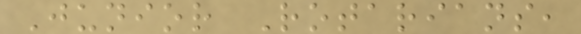Junior Rotarians,
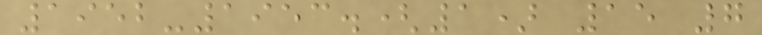1952-1953.(1) 15 7
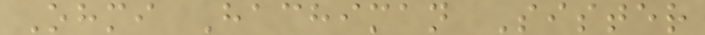Ohmi Hachiman Sister
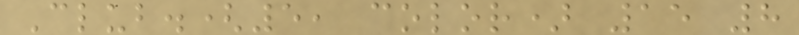Club.(5, color) 15 8
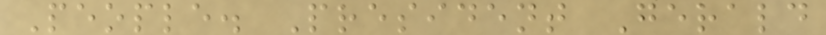People. President Gerald
